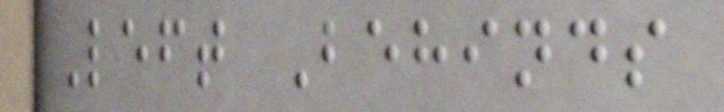Left Behinds
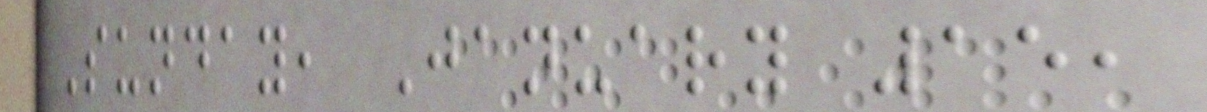Sunday, January 15,
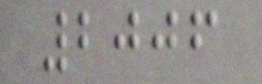2006
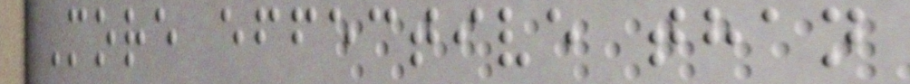More effective than
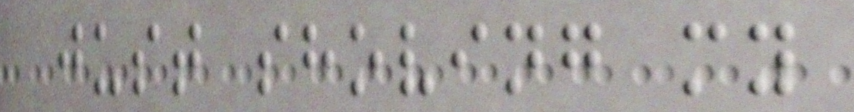just shoving my
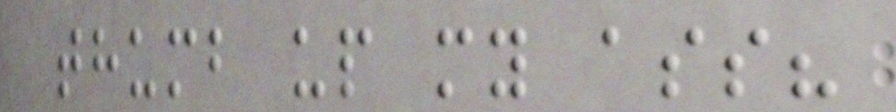thumb up my ass?
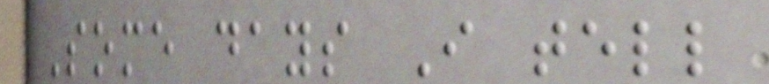Some days I tell
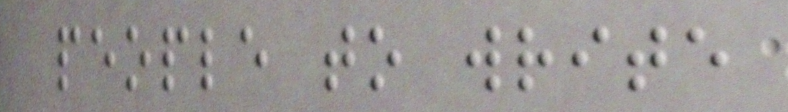people to write
